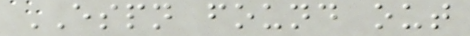ESPN found out
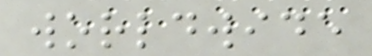worldwide
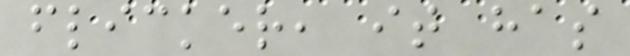flicker, it has
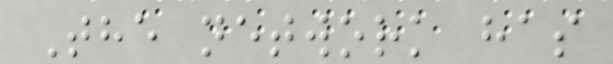The network has
